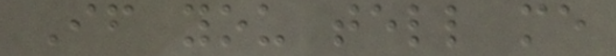If you tell me
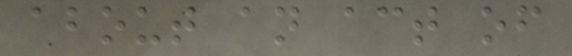about an act of
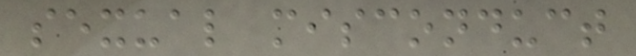sexual misconduct
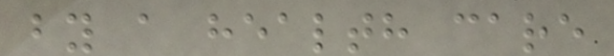by a health care
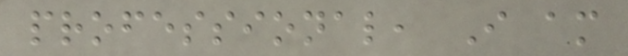professional, I am
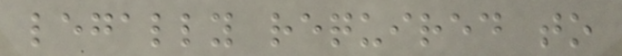legally required to
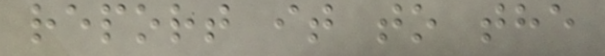report it to the
